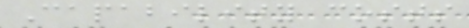Capability costs
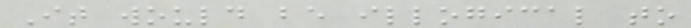It would be illogical to
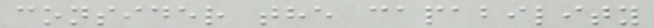consider the capability
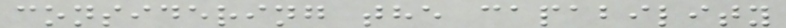considering the capability
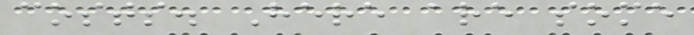costs. Here are some
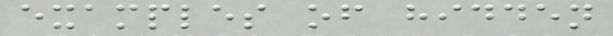examples of hidden
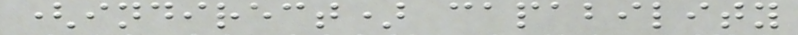(indirect) capability
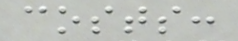costs:
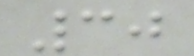30
